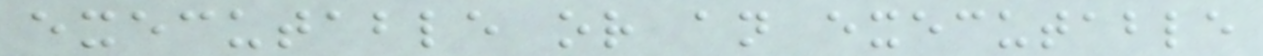executable or an executable
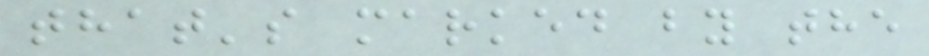that's marked by the
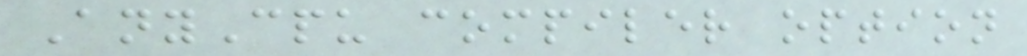AnyCpu compiler option
